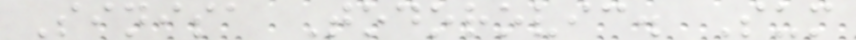Sinisa Todorovic. Sum
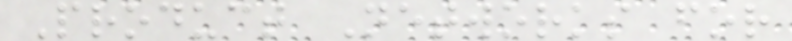Product Networks for
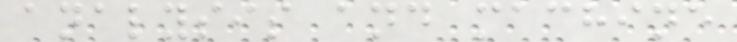analysis and machine
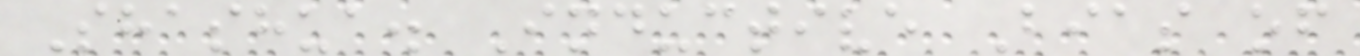Shashua. Inductive Bias of
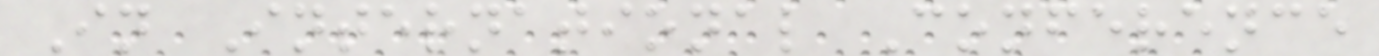In International Conference
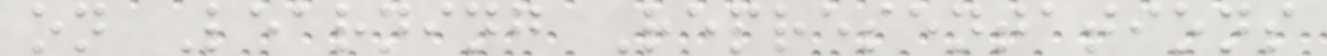on Learning Representations
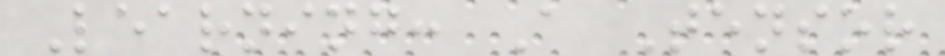Learning: A Tensor
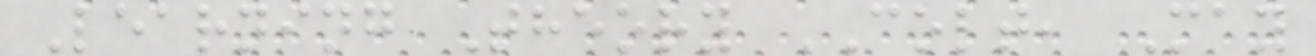Learning Theory COLT, May
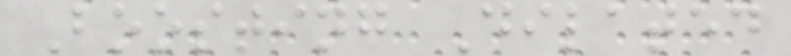Boosting Dilated
